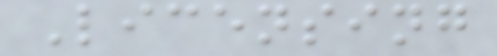Licensing
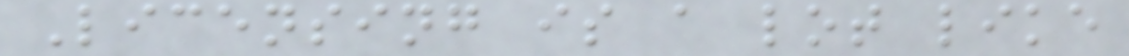Licensing is a lot like
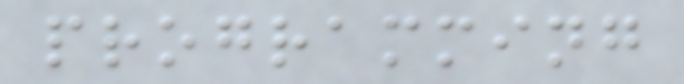programming
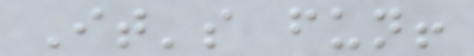It's fun!
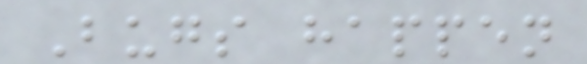Bugs happen
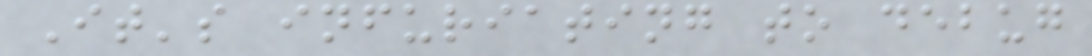It's infuriating to debug
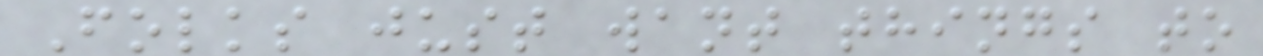Folks just want things to
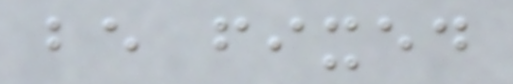be fixed
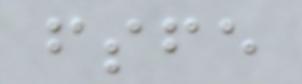fsfe
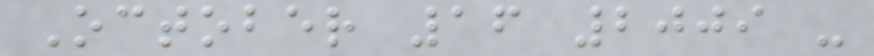October 16 2009 -
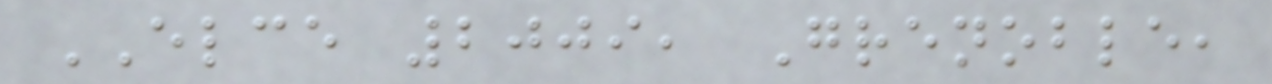ELCE 2009, Grenoble,
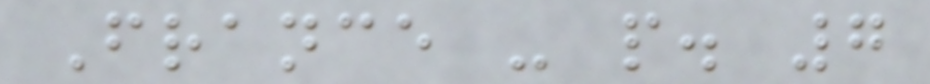France - p. 7
